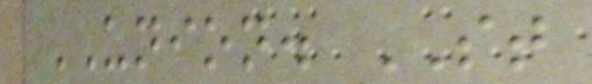UNION. ST
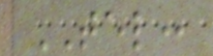TEL:
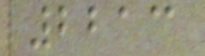2213
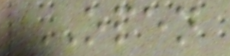OPEN
